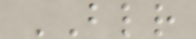BLR
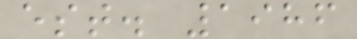est. 1986
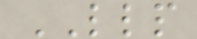LLP
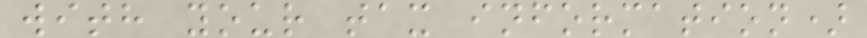with your tax information)
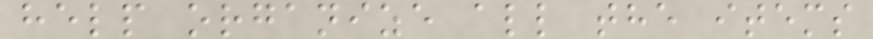help organize all the items
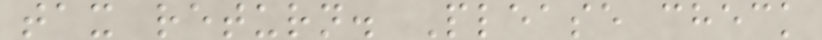tax return. Please check
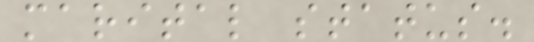marital status.
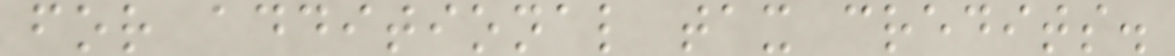for additional tax credits.
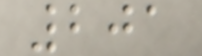201
